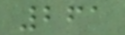261
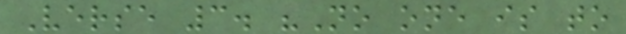Verse 3. "No one is to
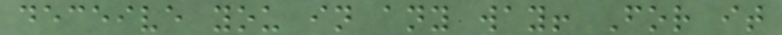deceive you in any way! For it
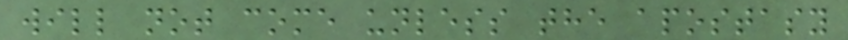will not come unless the apostasy
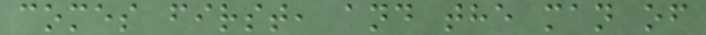comes first, and the man of
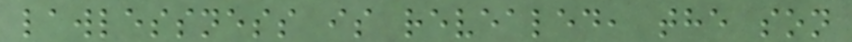lawlessness is revealed, the son
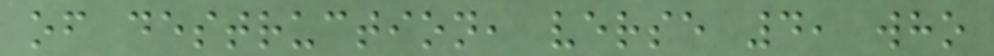of destruction, verse 4, who
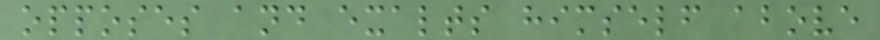opposes and exalts himself above
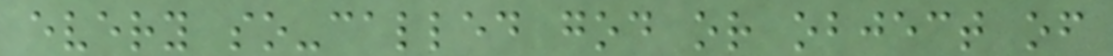every so-called god or object of
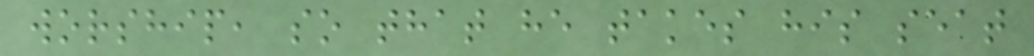worship, so that he takes his seat
